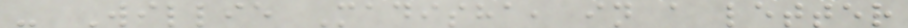- Willie Madisha, in a letter
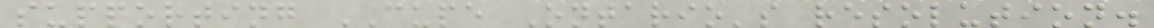supporting CUPE Ontario's resolution.
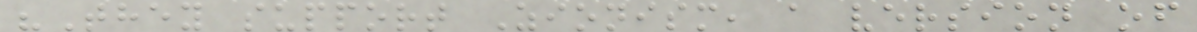"They support Zionism, a version of
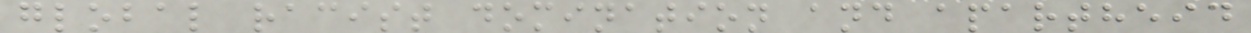global racist domination and apartheid
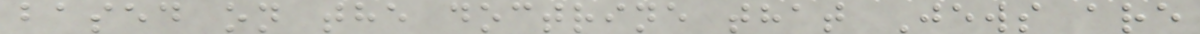based on the doctrine that Jews are
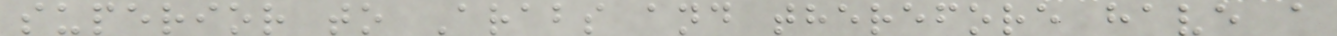superior to Arabs and therefore have a
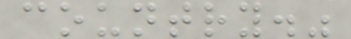country."
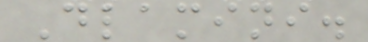Dlamini.
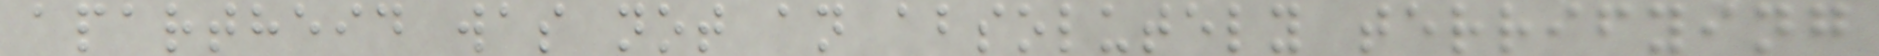apartheid was not an absolutely terrifying
